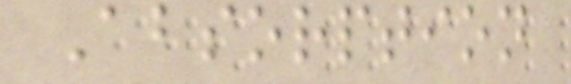Absorption
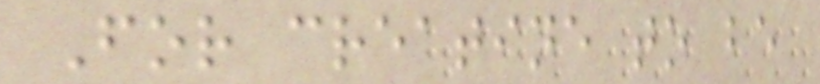For creatine to be
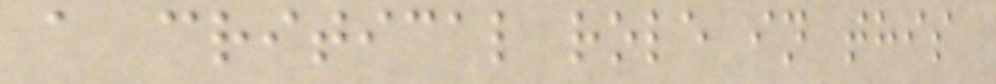a critical role in this
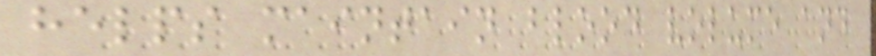helps maintain blood volume and
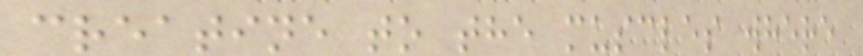creatine to the muscles where
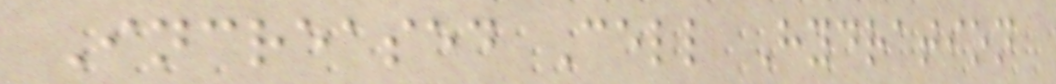Increased Cell Hydration
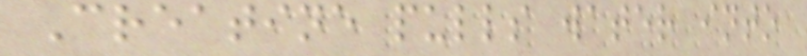Creatine pulls water into
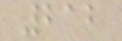212
